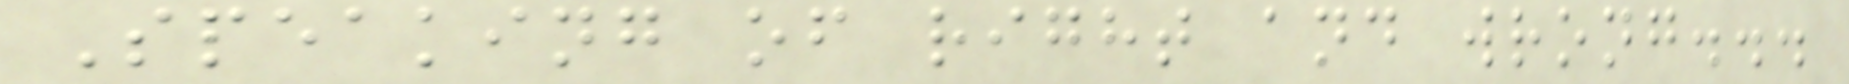Speaking of right and wrong...
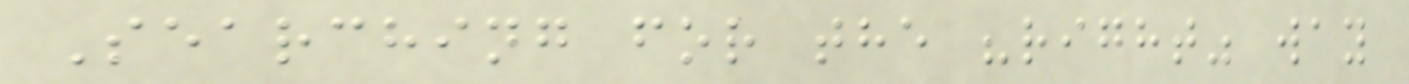Searching for the "right" way
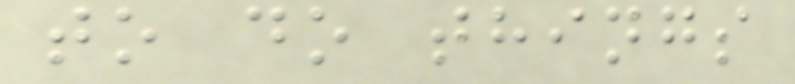to do things
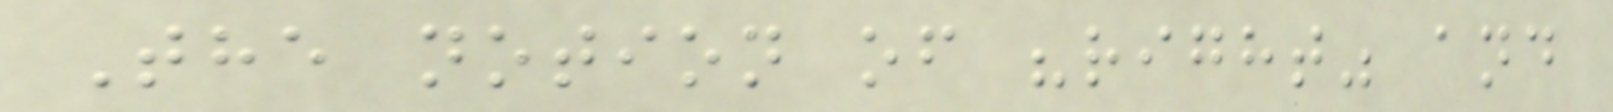The notion of "right" and
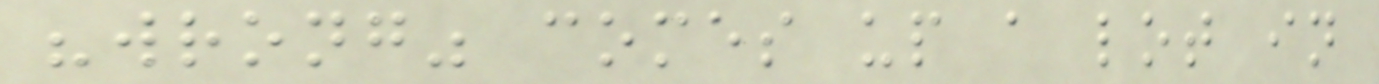"wrong" comes up a lot in
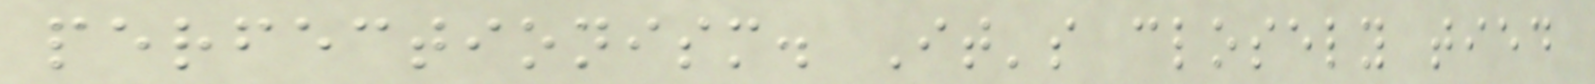perfectionism. It's closely tied
